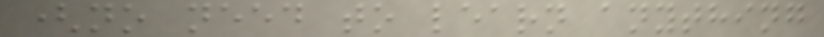(no need to learn anything
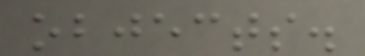objects.
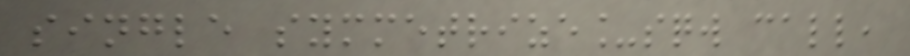single symmetrize_sqw call,
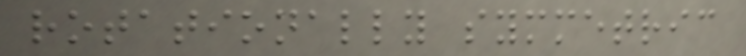rotationally symmetric
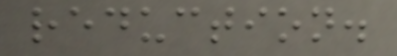reduction.
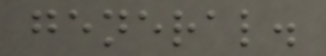general.
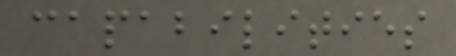capabilities
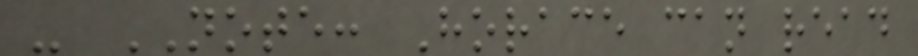- NOTE: Horace can read
